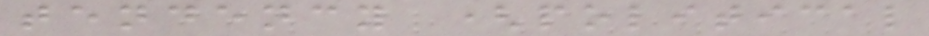tendency (political
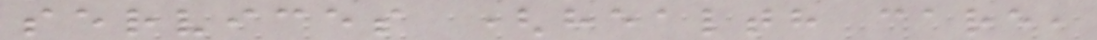services (health care,
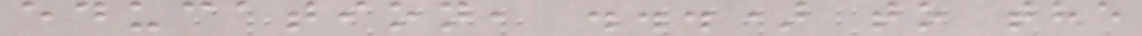education, ...) to the
